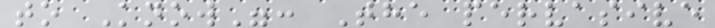to Know": The pervasive
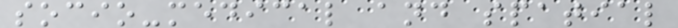socio-medical and spatial
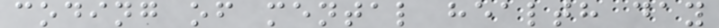coding of mental health day
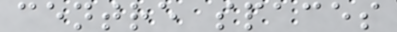centre spaces
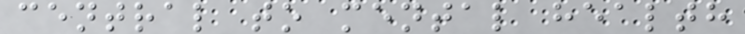central to mental health
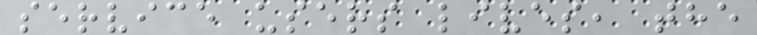service users lives, the
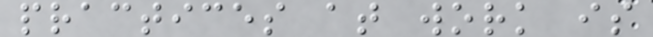practices at work is
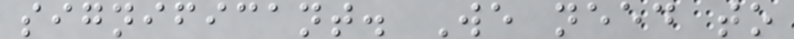significant. We need to
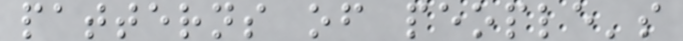patterns of people's
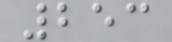253
